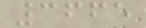3665
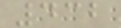432
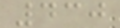430
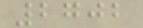2702
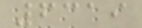6319
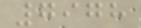7978
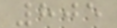805
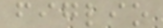figlio
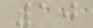10
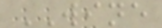WINE
